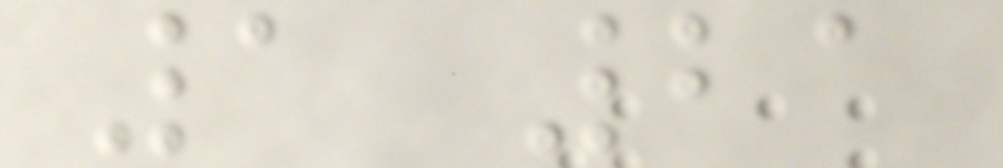1 21
